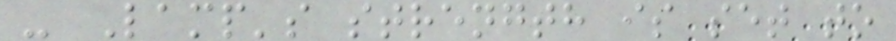- Lamp's strength is set to
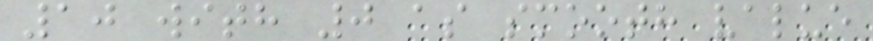10 with 0 as smooth value
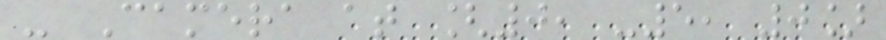- Camera at [0, -5, 0]
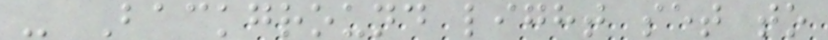- Background light set to
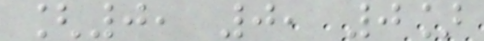[0, 0, 0]
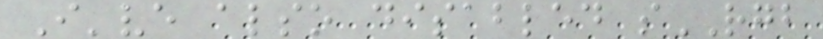I've also disabled sRGB
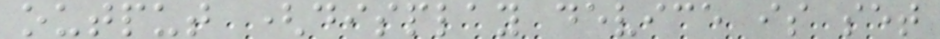output (display device is set
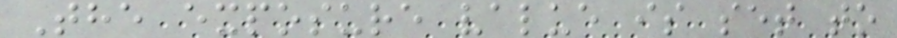The exposure value is set to
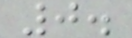0.
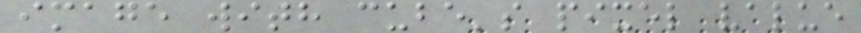image with cube's pixel value
